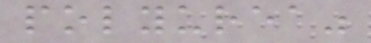polyurea"
